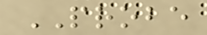PROBE
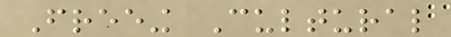Freeing Cultural
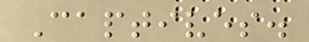Captives.
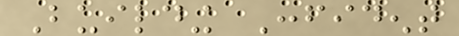Building Confident
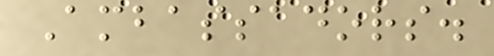Ambassadors.
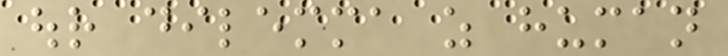our dilemma as human
